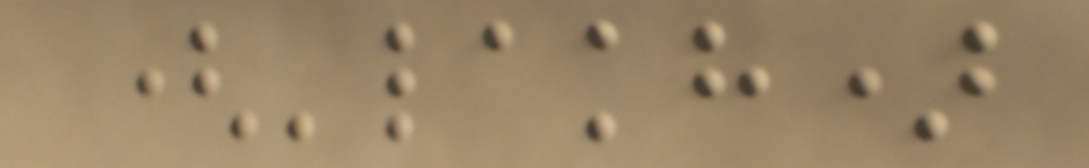('lakh)
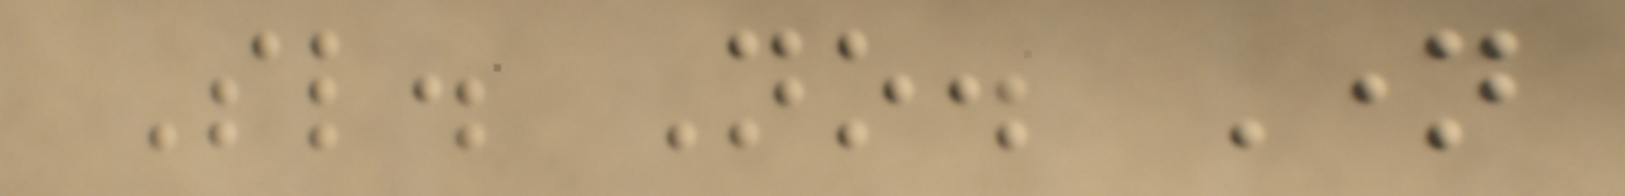Sl. No. Name
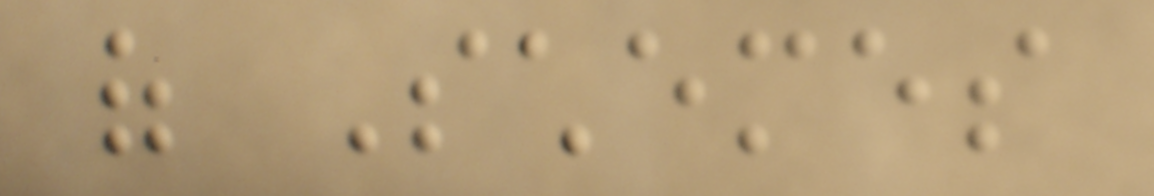of Schemes
